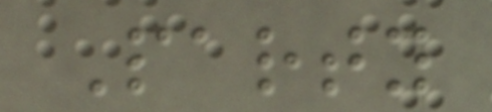Party
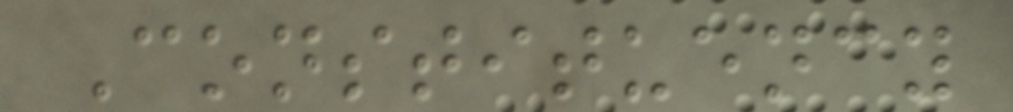Constituency
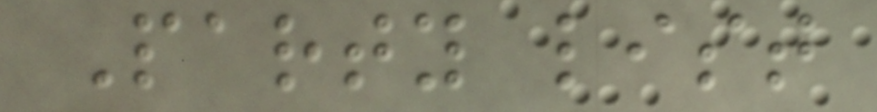Party list
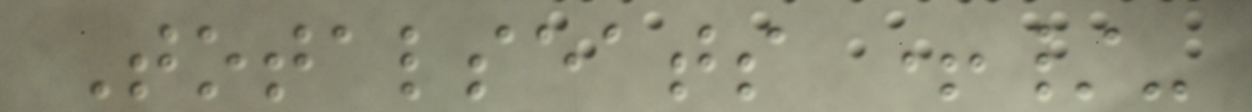Totalseats +/-
